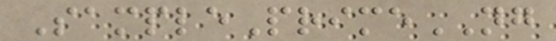SamplePrimeNG
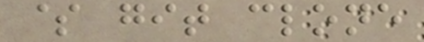$ git clone
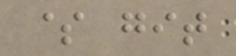$ git
